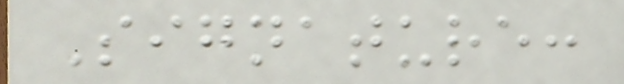Signature:
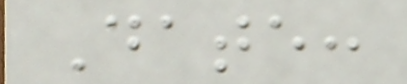Date:
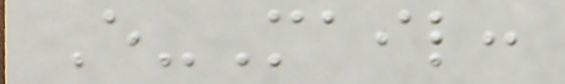E-Mail:
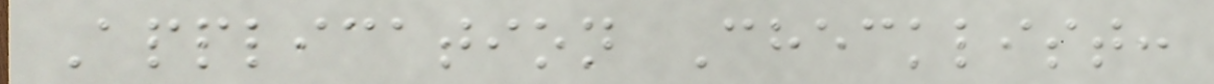Application Checklist:
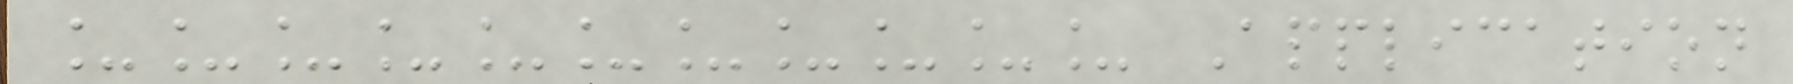___________ Application
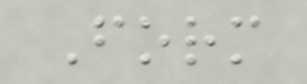Form
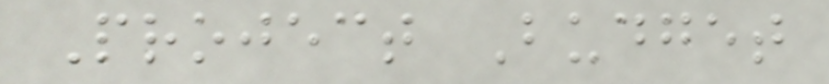Project Budget
